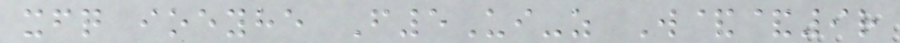xfq ioeyhe F5Ui-z W&&9r
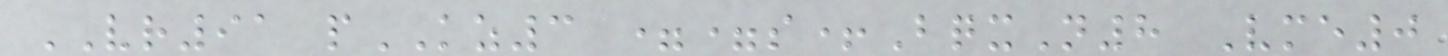VR91 pKZ3 ==s+BqxN8 Vme0
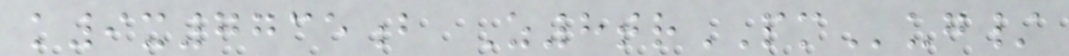k9x7735b Z8trPMug/
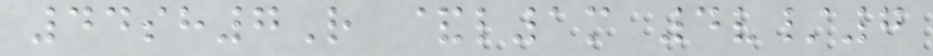44sh7R &l1m 4v/7
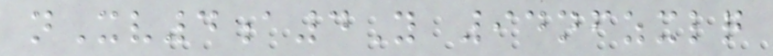nXv4a4Y 94nfzxlq
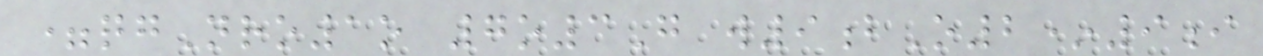=qgNro1o 7o3G w9bO2*9i
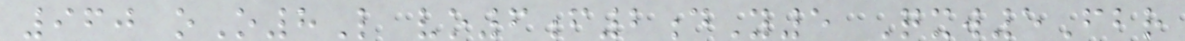960 oO8L vo6f2dY5 Qxw5Fbr
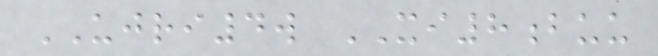UJRI4w XI8buu
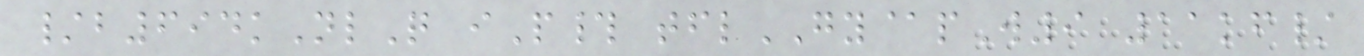/b694kNlQ iP# tflGY@pW9 11kf/
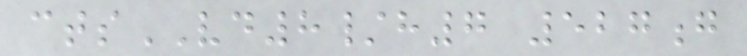ctsVD8/h7 527g
